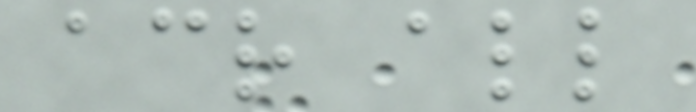across all
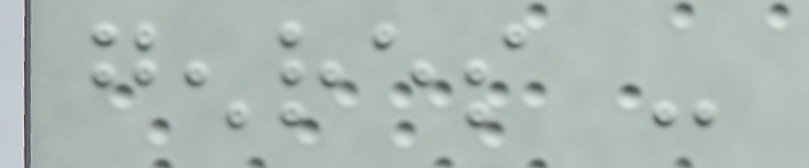genres -
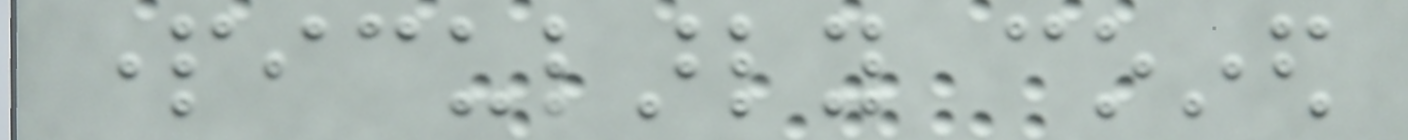particularly coined
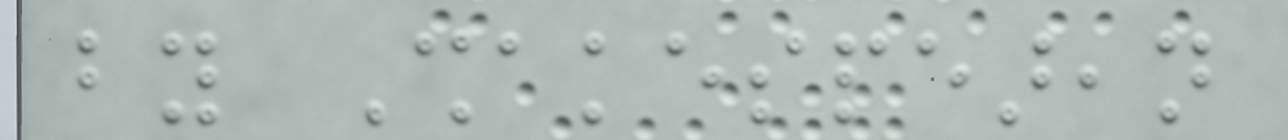by Shakespearean
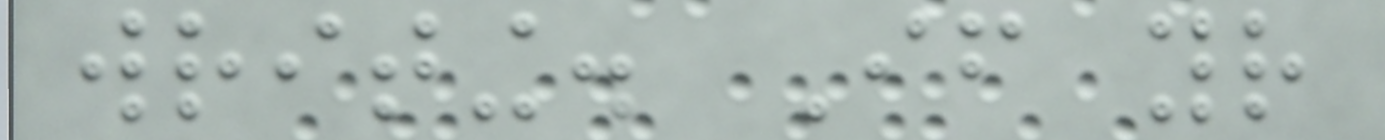writing. If your
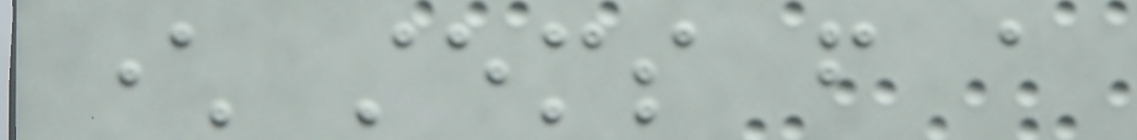character stems from a
